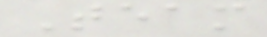Team
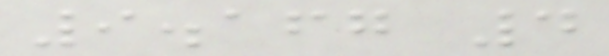9.167 4
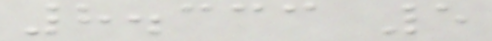8.333 5
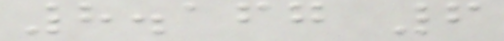8.167 6
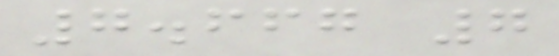7.667 7
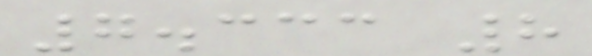7.333 8
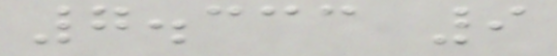7.333 9
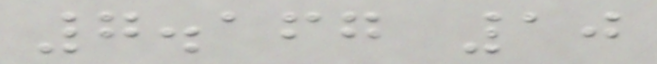7.167 10
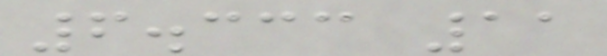6.333 11
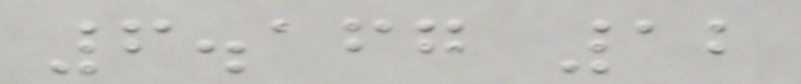6.167 12
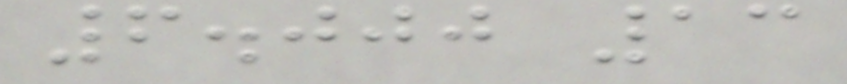6.000 13
